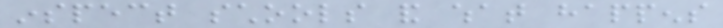inspect schools and what happens
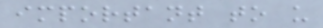important to us
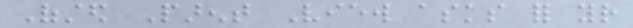Ofsted Parent View asks for your
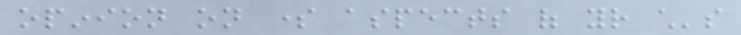opinion on some aspects of your child's
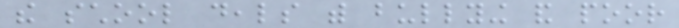the school deals with bullying and poor
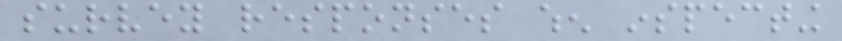survey responses when inspecting
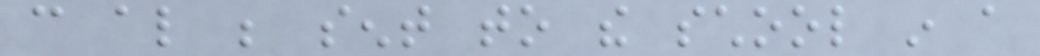can also be sent to the school in a
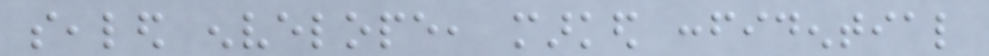sealed envelope, marked confidential
